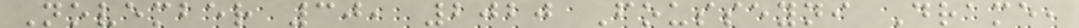November 30, 2020 Fousseyni Drame,
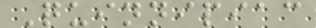Quinnipiac
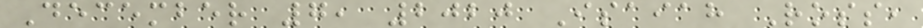December 7, 2020 Isaiah Ross,
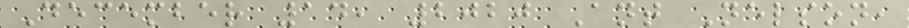December 14, 2020 Ant Nelson,
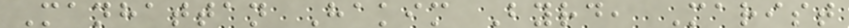Manhattan Hakim Byrd, Marist
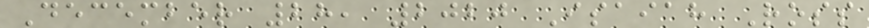December 28, 2020 Isaiah Ross
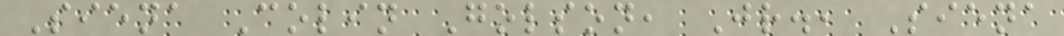Siena Colin Golson, Jr., Siena
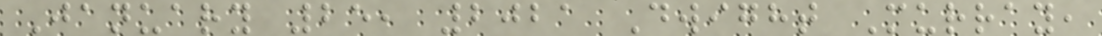January 25, 2021 Dwight Murray,
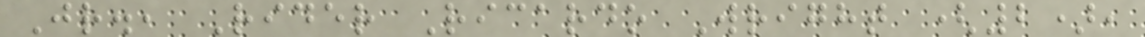Jr., Rider Ricardo Wright (2),
